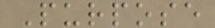Purpose
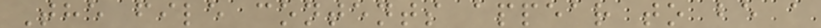The file contents appear to be a
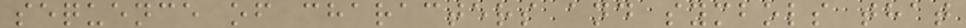sequence of characters and symbols that
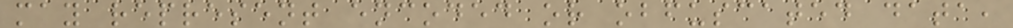may represent encoded or obfuscated data,
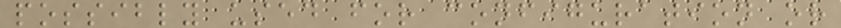possibly used for configuration or
